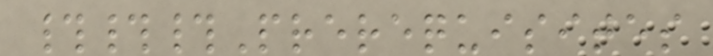###Prerequisites
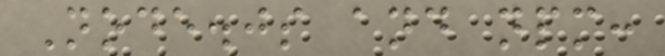Node.js and npm:
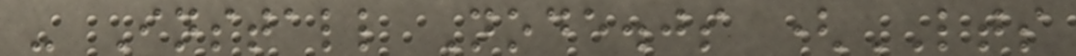- Install Node.js (LTS
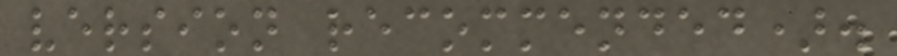version recommended).
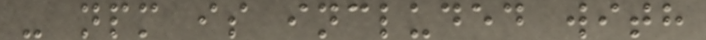- npm is included with
